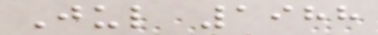Jul 1988
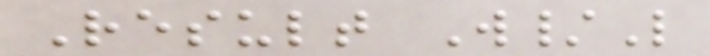Result W/L
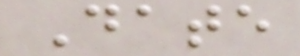Date
